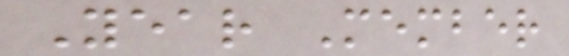Year Member
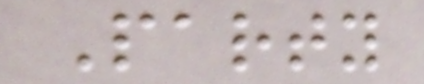Party
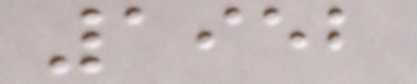1952
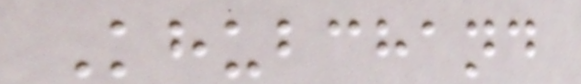Khubchand
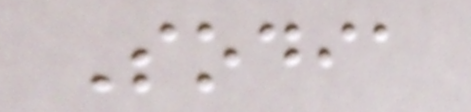Sodia
